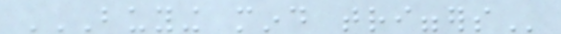BUYING MIND TRIGGERS
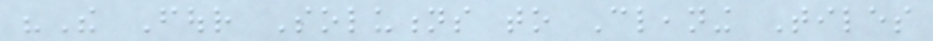"The Four Solutions to Cleaning Tiles
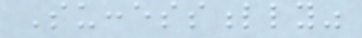Successfully"
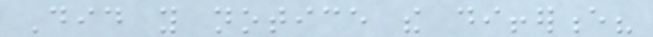Did you notice the difference?
